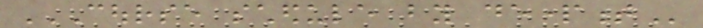COURSE SCHEDULE BY DEPARTMENT
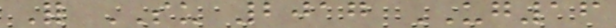For SU 2017 UG16
